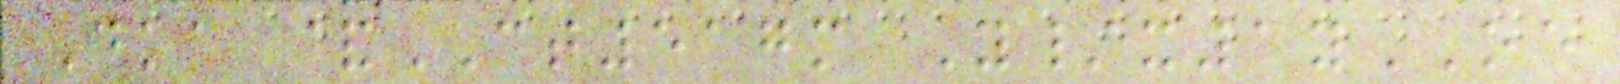Dka &CT517m Y/x1yOE
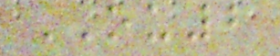OU2
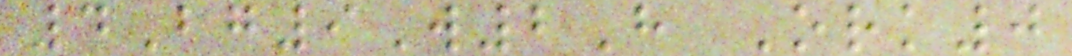4Bg9W2H Ork0
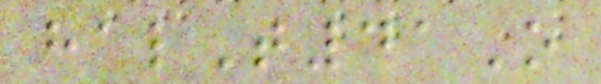halT41O
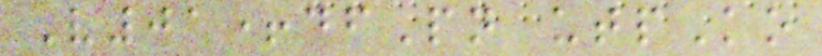V01+dfPn utpKo
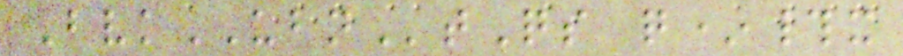BvkUBNtQs q*#x
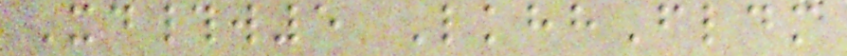Xd#w5 LkhhFldm
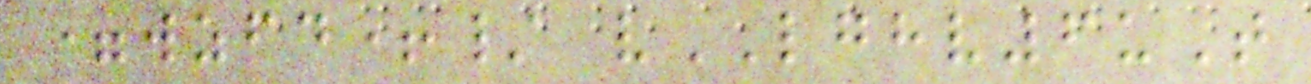=wzfd+/ vLGHV6uT
